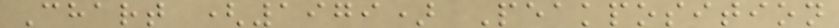Chart (1979) Peakposition
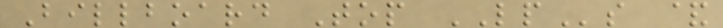Billboard Top LPs &
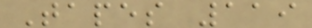Tapes 119
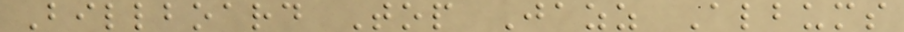Billboard Top Jazz Albums
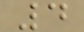4
